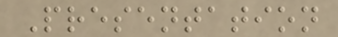Presentation
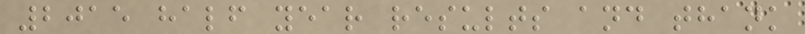2015 half year results and thank
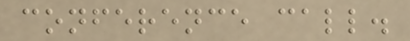conference call.
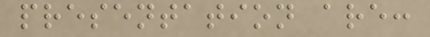presentation are:
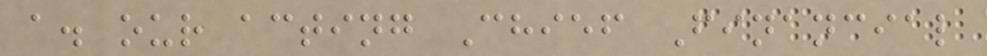a. our acting Chief Financial
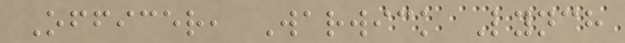Officer, Warwick Lynch
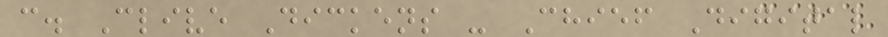c. Clive Dickens - Chief Digital
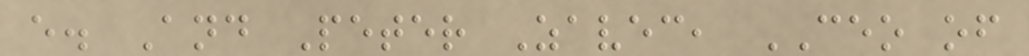e. And Peter Zavec, CEO of
